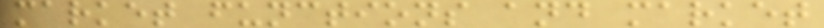market functions and market
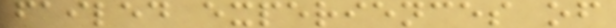failed experiences of
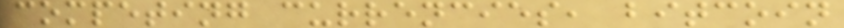competing currencies, bitcoin
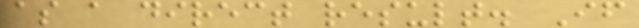as a direct result. If
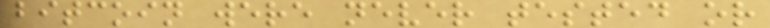bitcoin were never tested or
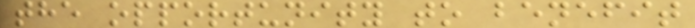the opportunity to benefit
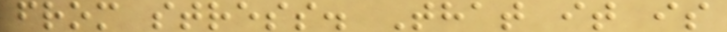from stress. That it is
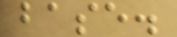base.
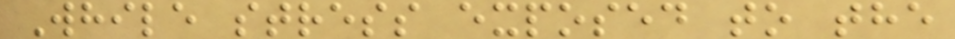While stress exposed to the
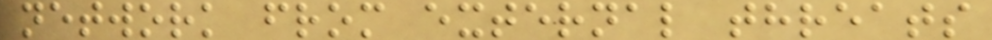network from external threats
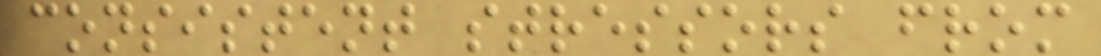consistent stressors from
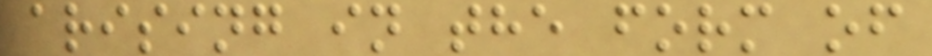arising in the form of
